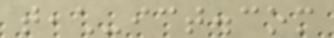teach-ict.com
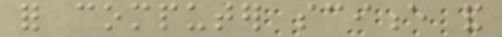for computer science and
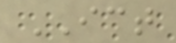ICT
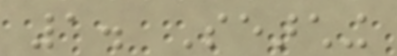1. Searching
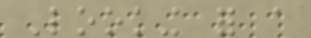Looking for a
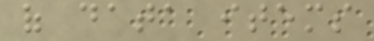of data items
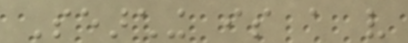Searching is a very
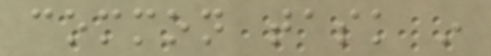common task in
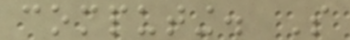computing. So
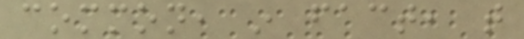common, in fact, that
